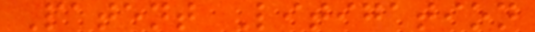Patent Litigation
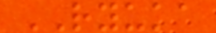RYUKA
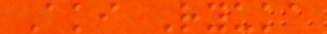Aki Ryuka
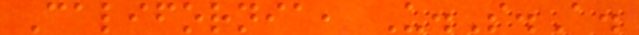California, U.S.A.
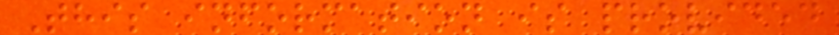This information is provided
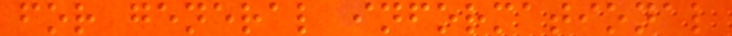for general informational
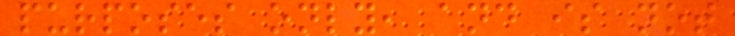purposes only, and is not
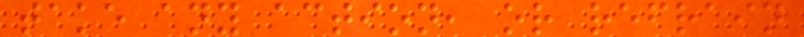take any action, or refrain
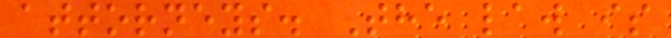attorneys. The law is
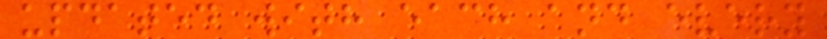updated with each and every
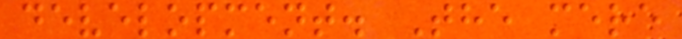development. The mere
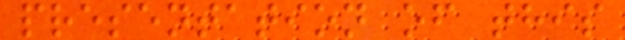presentation of this
